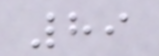89
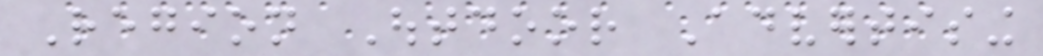Region Outdoor Advertising
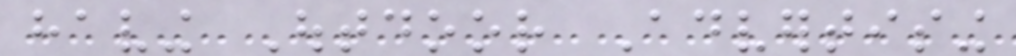having Outdoor Advertising
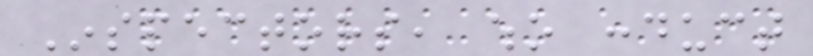Inspectors, who conduct
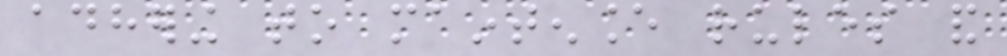adhering to maintenance rules and
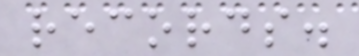records.
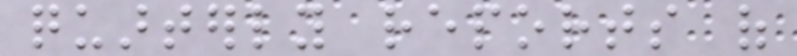quarterly reports of
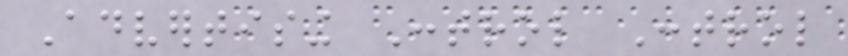Advertising Control Control
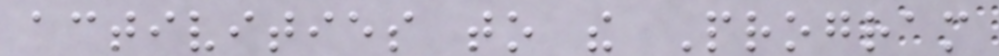activities to the Program
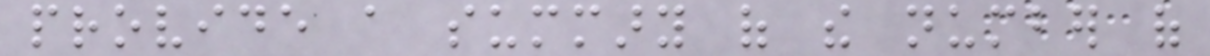provide a summary of the number of
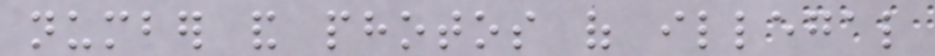number and photos of illegal
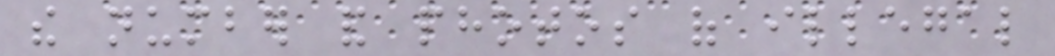the number and photos of illegal
